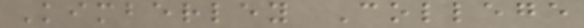Kimberley College
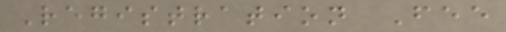Registration Fee
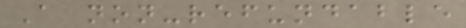A non-refundable
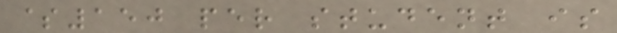$150 per student is
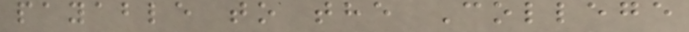payable to the College
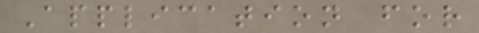Application for
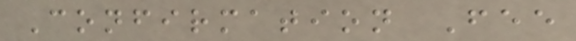Confirmation Fee
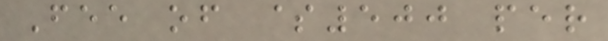Fee of $500 per
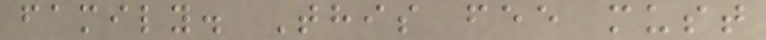family. This fee must
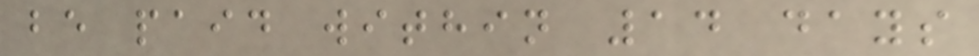be paid within 14 days
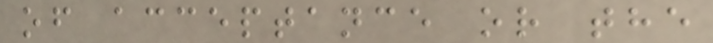of acceptance or the
